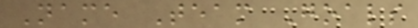Name Team Goals
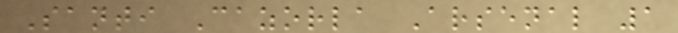Santi Cazorla Arsenal 1
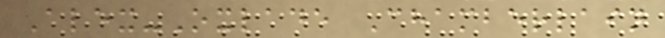Alex-Oxlade Chamberlain
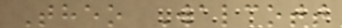Theo Walcott
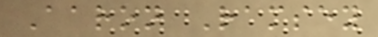Aaron Ramsey
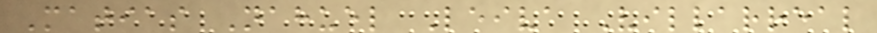Matias Nahuel Leiva Villarreal
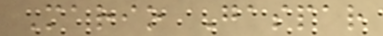Mario Gaspar
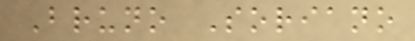Bruno Soriano
